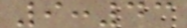9:43
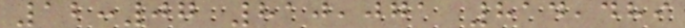12:07 810,071 814,489
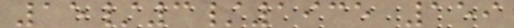15/3/1935 159
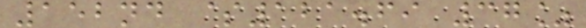152nd $121.69 37%
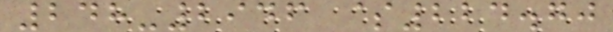248-2946 $224.70
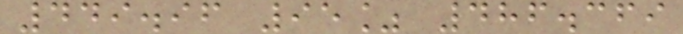449.96 95% 486.369
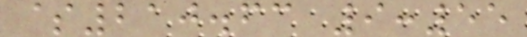$210.63 9:55
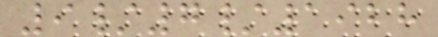9/7/1928
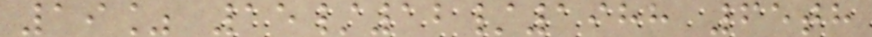19% 15/12/1988 65th
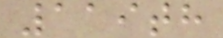119th
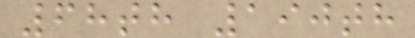68th 190th
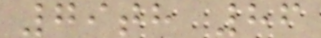79th 86
